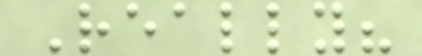Really?
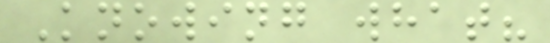Knowing what?
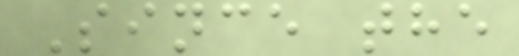Since the
